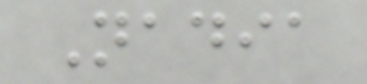Nadia
